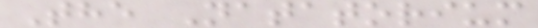The Natatorium
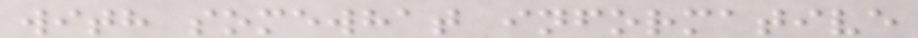with somewhat informative
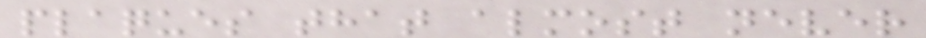plaques that almost never
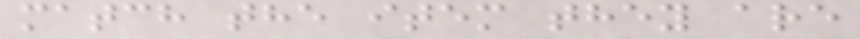match the item they are
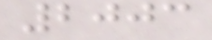2003
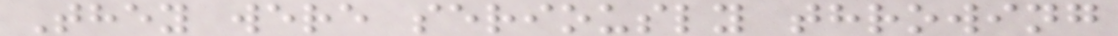They were seriously throwing
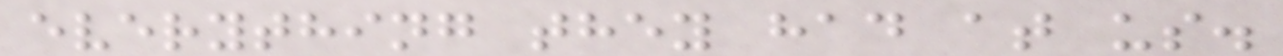everything they had at us.
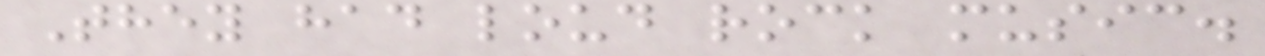They had loud rock music.
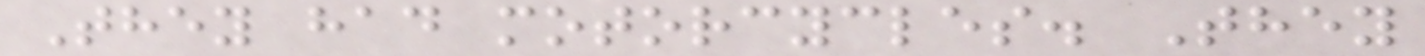They had motorcycles. They
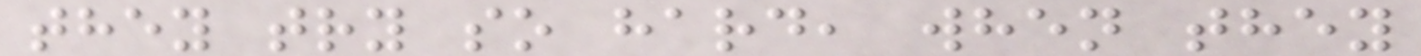they try so hard, when they
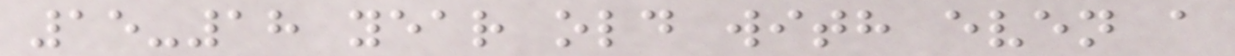15-18 year old with even a
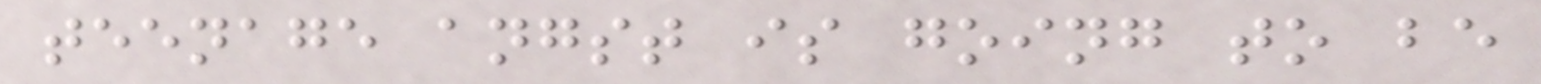teenage angst is going to be
